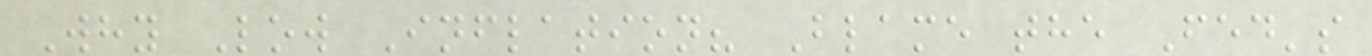Why Low Inflation? Blame the Fed's
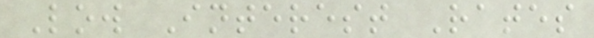Low Interest Rates
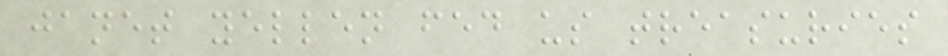janet yellen fed us treasuries
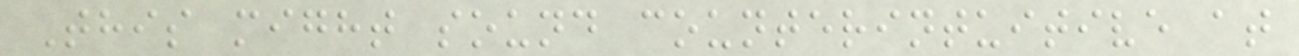This might sound counterintuitive at
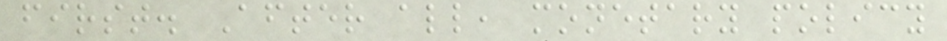first. After all, monetary policy
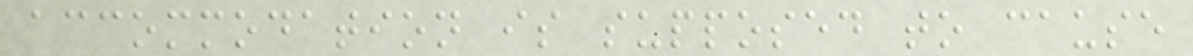accommodation is supposed to cause
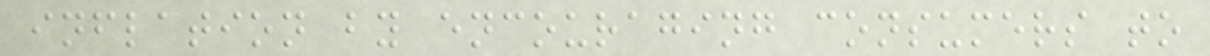inflation by encouraging consumers to
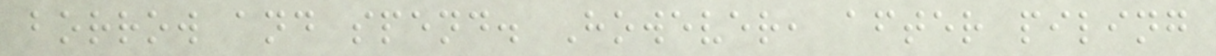borrow and spend. However, after piling
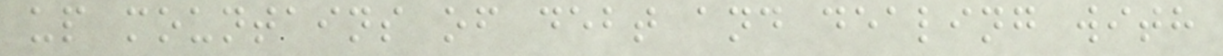up mountains of debt and dealing with
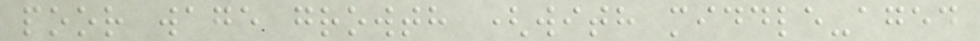poor wage growth (with middle-aged
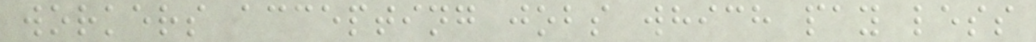workers accepting jobs which pay less
